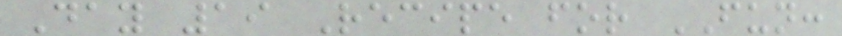Day 19 Recipe for FUN:
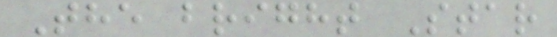The bright Star
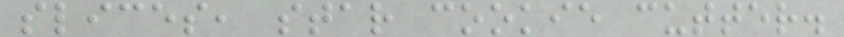slices, star cookie cutter.
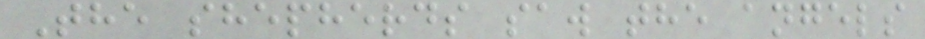The shepherds saw the angels
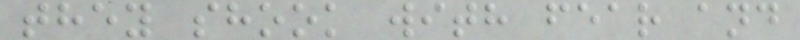they shook with fear and
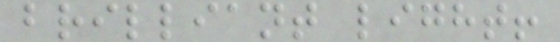brilliant light!
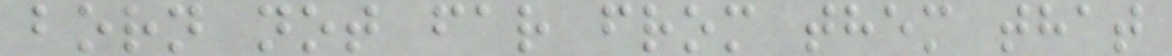born not far from them that
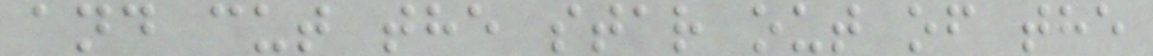and cut the star out of the
